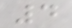4
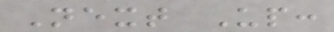Next Up:
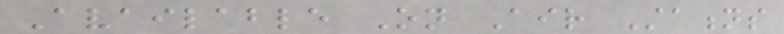Available On Air Stations
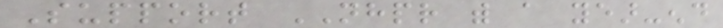Support NHPR with a year-end
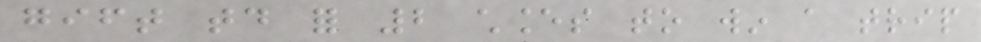gift today for 2 chances to win a trip
